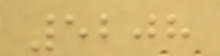5208
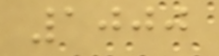1000
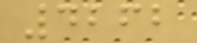4262
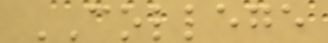COLLEGE
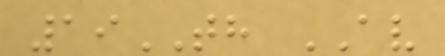19TH AV
